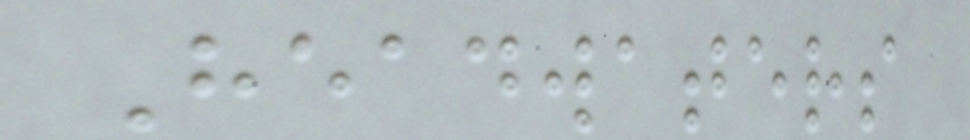Headwaters
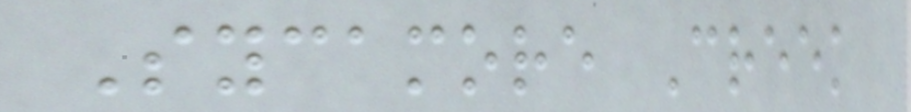Sycamore Creek
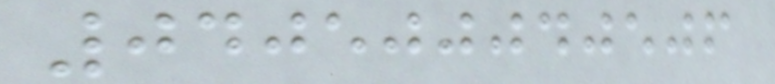040500040506
